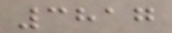3817
